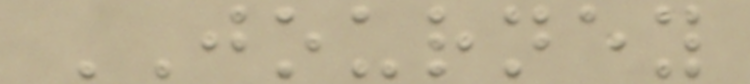JOURNEY
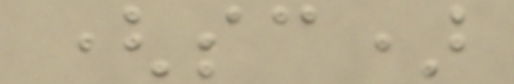(sc)
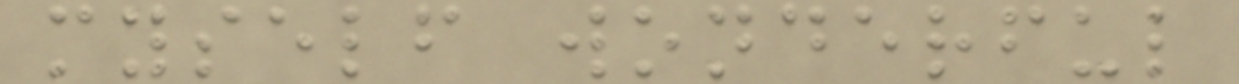myself wonderful
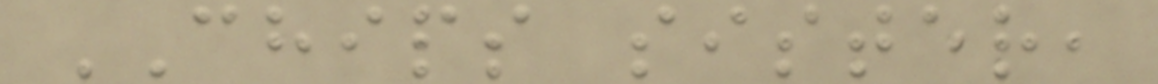CHIPS sister,
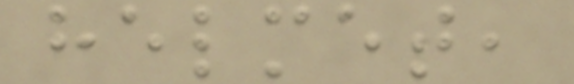helmet,
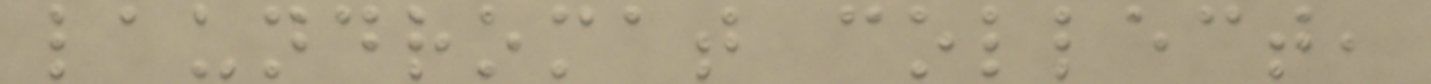laundromat collect,
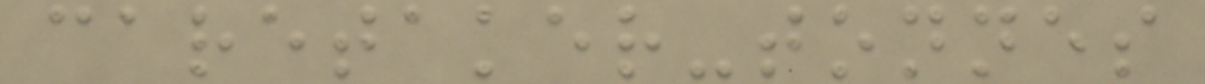caretaker-tonnes
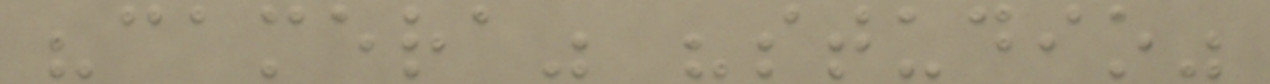"camera" "studio"
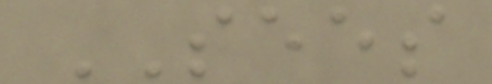SEES
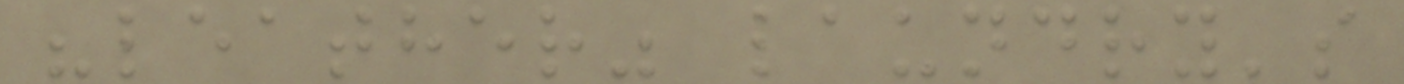"leather" laundry's
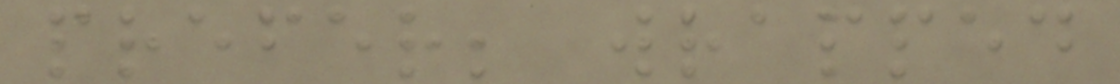prefer; wrapped
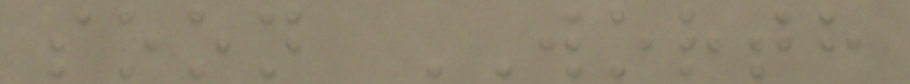soon WORTH
